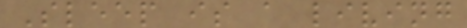Sleep is a living
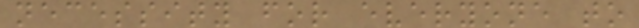necessity for everyone to
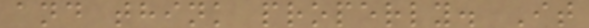and think properly. It
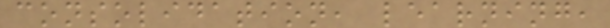consolidation, learning,
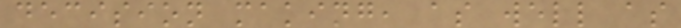decision making, as well as
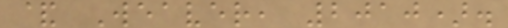& Weaver, 2010).
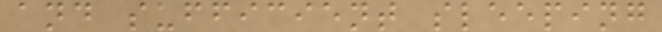and sufficient sleeping
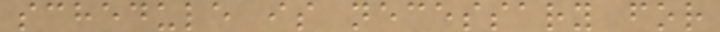schedule is necessary for
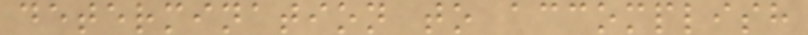determination to accomplish
